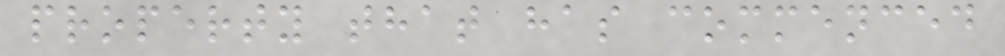property that has commenced
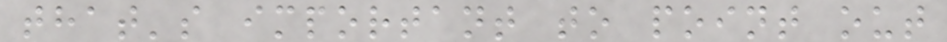that's important to point out
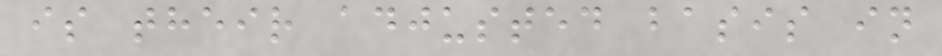is their adjusted basis in
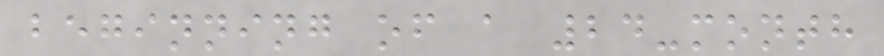beginning of a 24-month
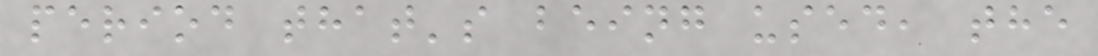period that's being used, the
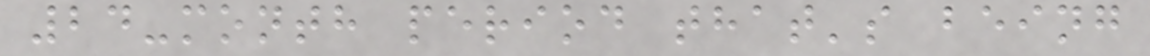24-month period that's being
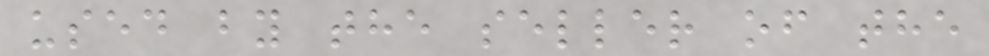used by the seller of the
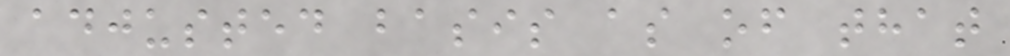adjusted basis as of that
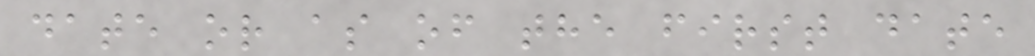date or as of the first date
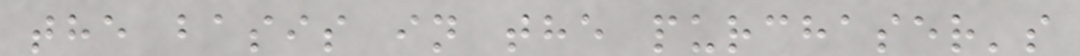the basis in the purchaser's
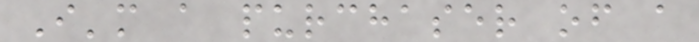I'm a purchaser of a
